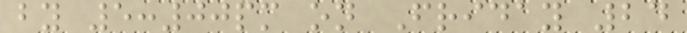by 5:00pm on Friday 24
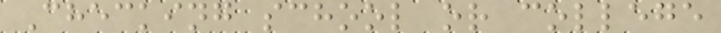Checking school or college
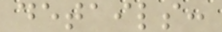details:
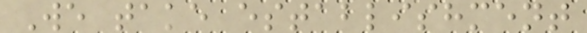We take establishment
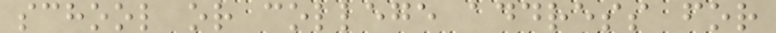school or college address for
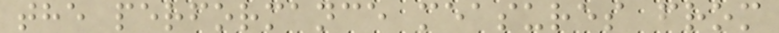the performance measures from
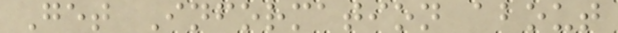Get Information about
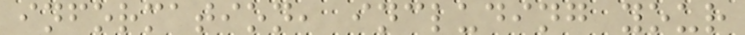information, including your
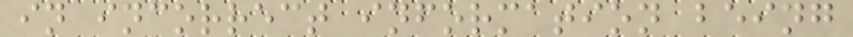in incorrect information being
